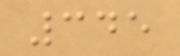345
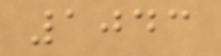1043
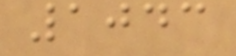1043
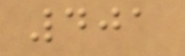401
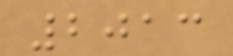2013
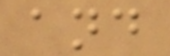and
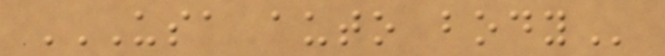USA AUTO BODY
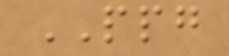PPG
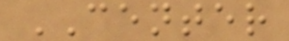CENTER
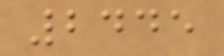2445
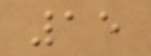15
